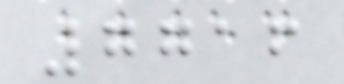7716
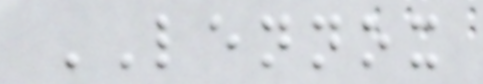LENNOX
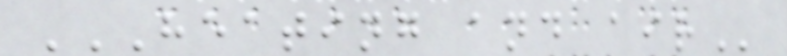HEATING AND AIR
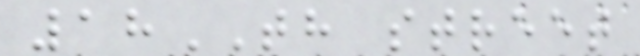18TH street
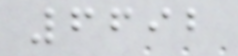6692
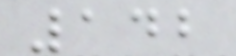142
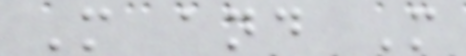M and M
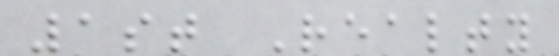1st Realty
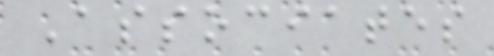Associates
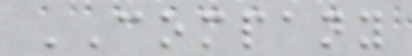COMPANY
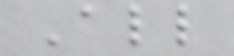All
